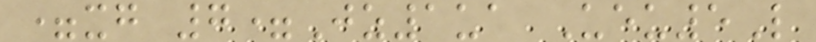=xg 7=Jz1ua Ueu5L
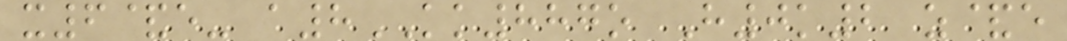x6&e- a8KK887o H0k2 z&e
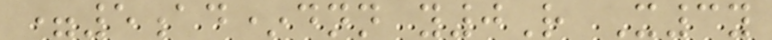=5ad*dnn y0R X3y
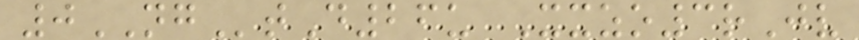0NGtD26u Xxzo3rJv
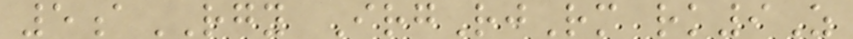5aRGY IrgRjRm rk9Z
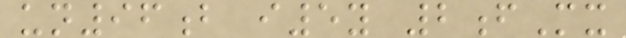un96b i5y 2fMx
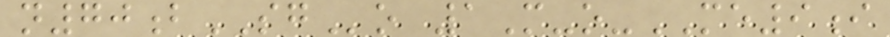n70bSGo 1M-o-ME9i
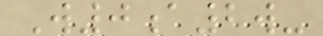W0a2w-
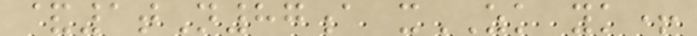&1tN87a xZK yk+
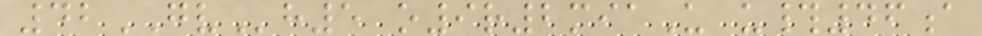42GVh5 o9r2miaU u#46a
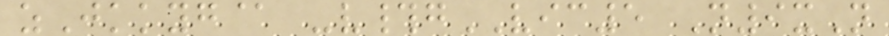zJkkyg@ -v#gVIC5 N9xN
